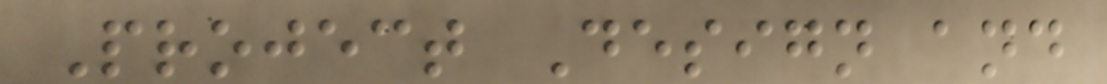Project Design and
